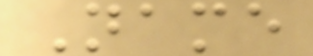Name
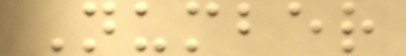Number
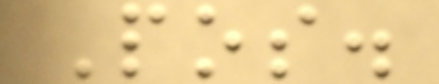Pos.
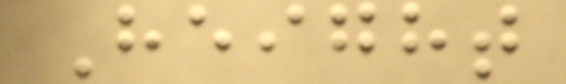Height
